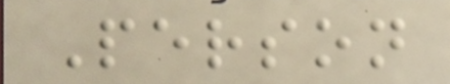Person
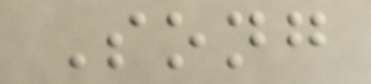Song
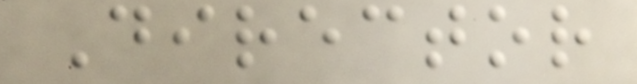Director
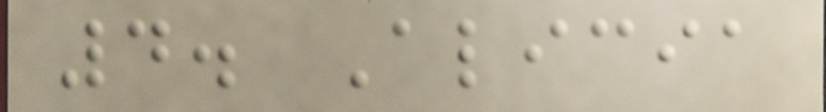4. Alicia
